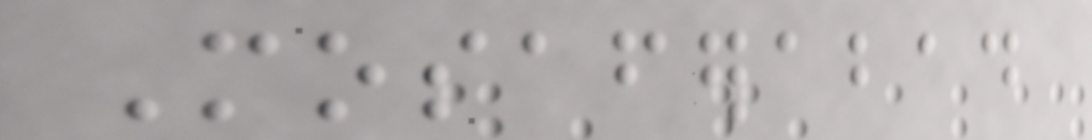Mosaferabad
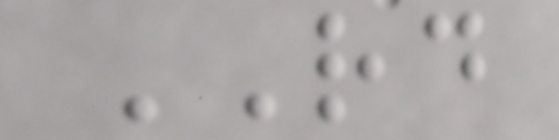RD
